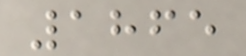1865
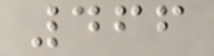466
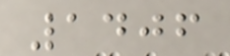1406
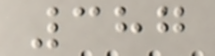387
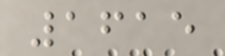1615
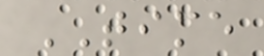TIME
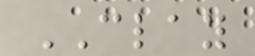CLAY
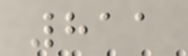811
